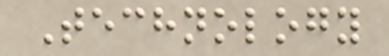Technology
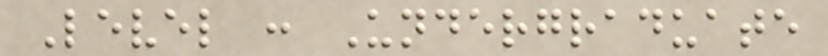Level : Undergraduate
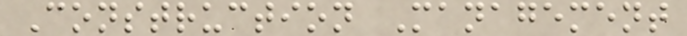Construction Management
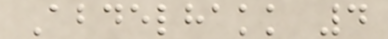Abdelhakk 4
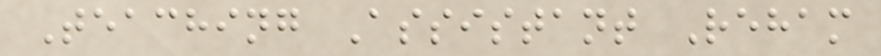Teaching Assistant Reham
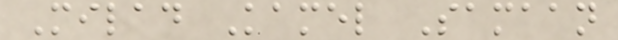Milad Kamel Samaan
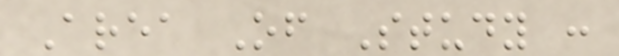Area Of Study :
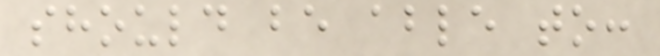should be able to:
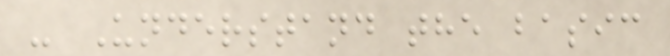- Understand the basic
